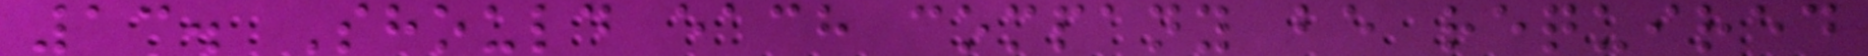13. Should each company be required
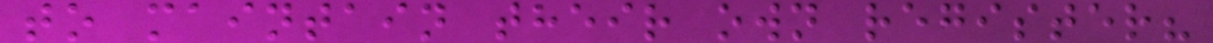to maintain their own register?
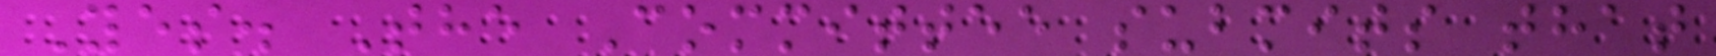Yes. The Committee submits that
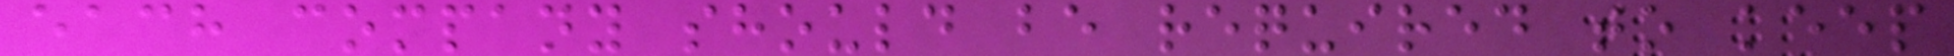each company should be required to keep
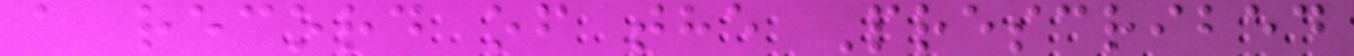a record of the Prescribed
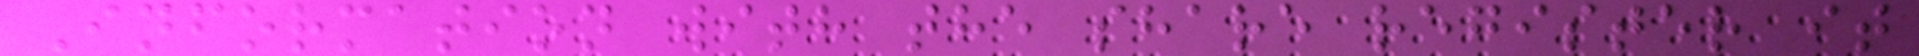Information with the share register it
